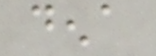dena
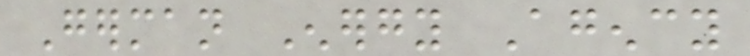German Energy Agency
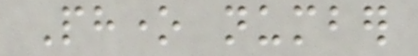Phone number
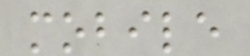mobile
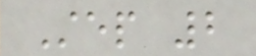Step 2
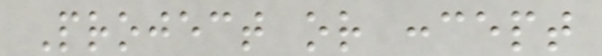Project or concept
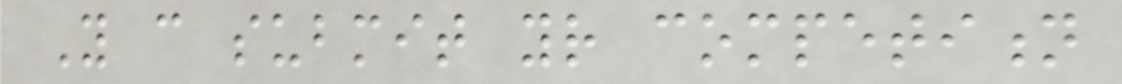You can submit your competition
